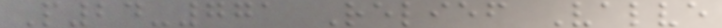P24-771 Relief Valve
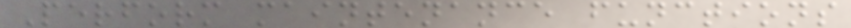Perform maintenance functions
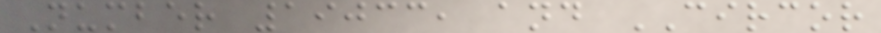Number 19033, and CIRCOR
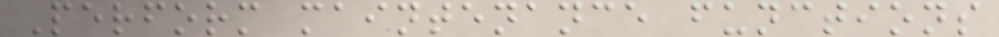Perform maintenance functions
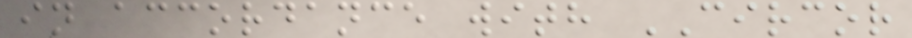in accordance with CIRCOR
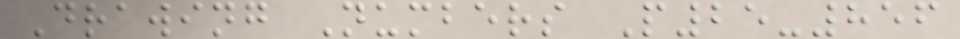Drawing Numbers P25-856
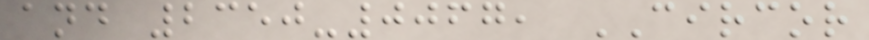and 2350-0067, CIRCOR
